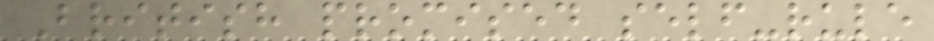British promised self-rule
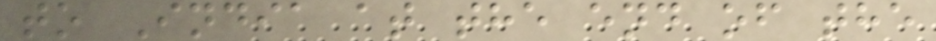to India at the end of the
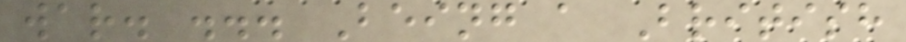war. ... Being a British
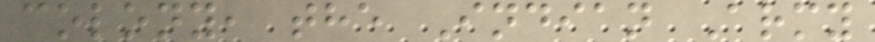colony, the Indian Army
